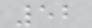52
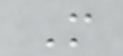M
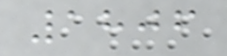1806
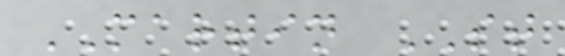MARTIN ST
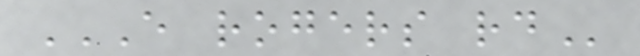E ROGERS RD
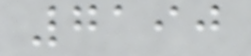7190
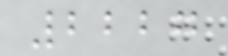2227
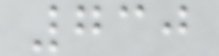730
